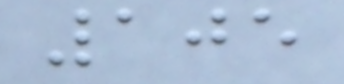105
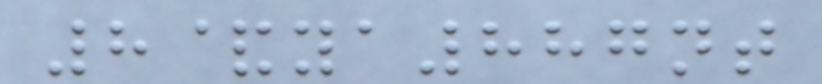8&ya887nt
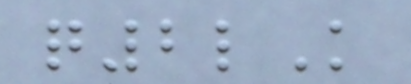q2lK
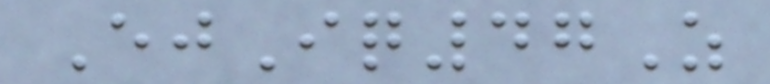EjIq47Z
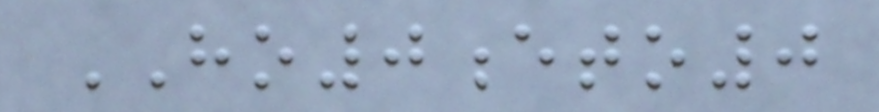HO0eto0
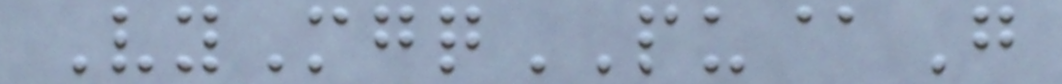VyMgqPU@G
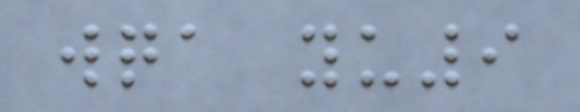wqa yu9
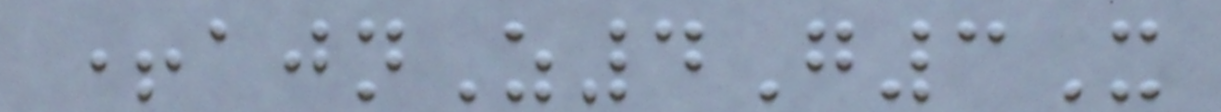+ajnZ4G3X
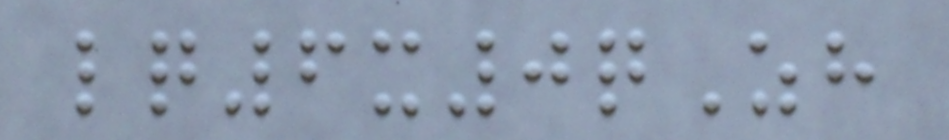lq6x0qZh
